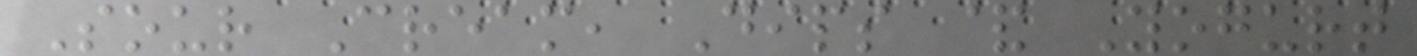Sour Cream, Dips & Yogurt
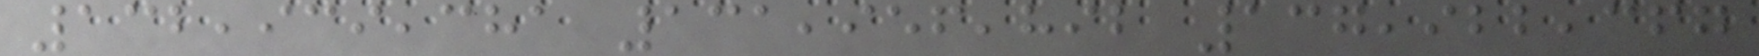132,939,381 131,956,892 137,922,367
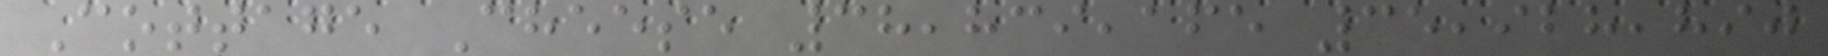Cottage Cheese 38,839,165 35,928,890
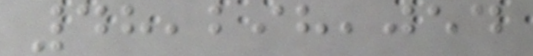48,298,054
